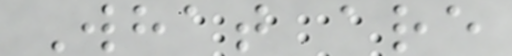What are
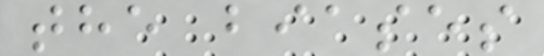the biases
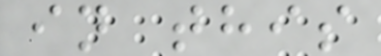in this
